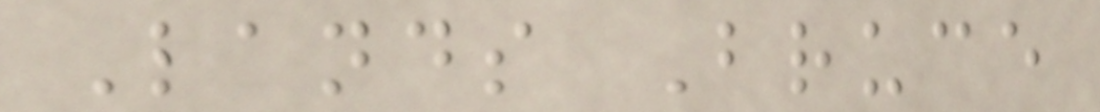Lands Bruce
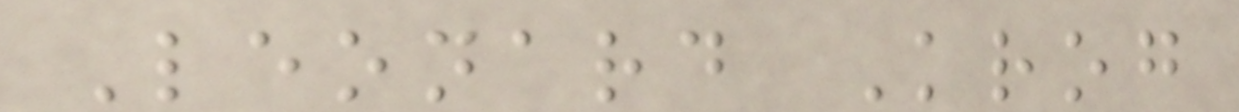Leonard Krog
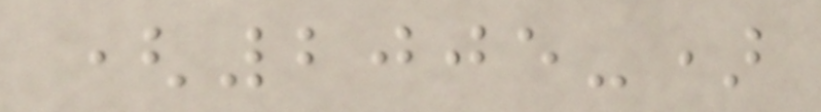(2005-)
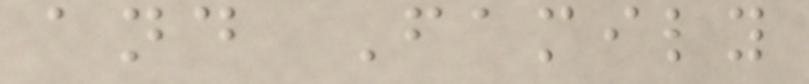and Family
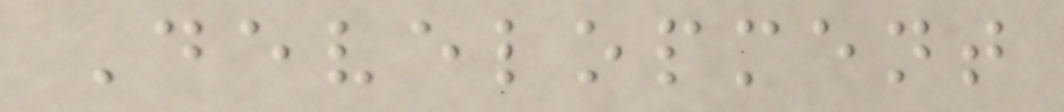Development
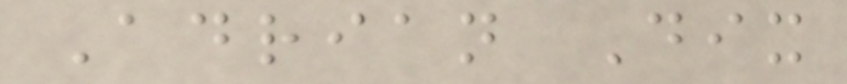Adrian Dix
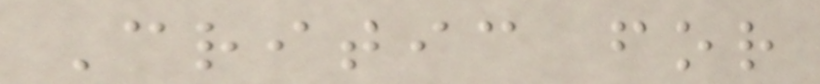Critic for
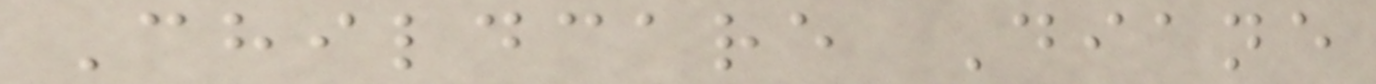Childcare Diane
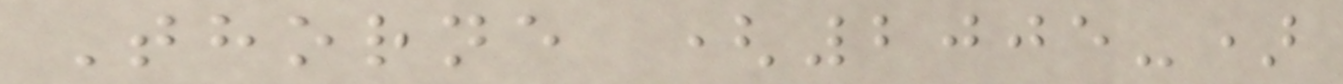Thorne (2005-)
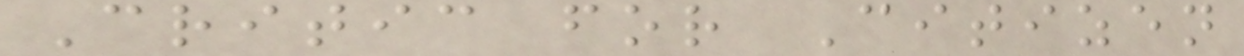Critic for Citizen
